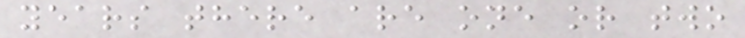years there are one or two
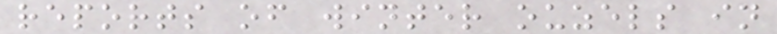reports of winter ouzels in
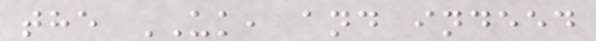the UK, and indeed
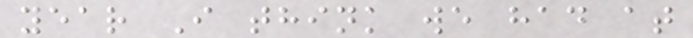year I think we had at
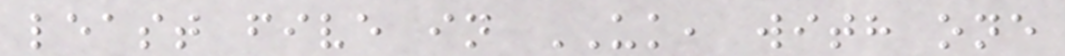least five in UK, with one
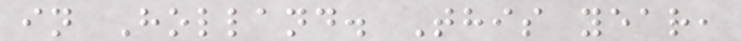in Holland. This year,
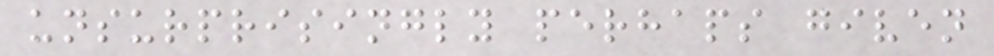unsurprisingly perhaps given
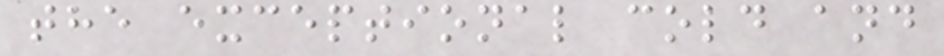the exceptional cold and
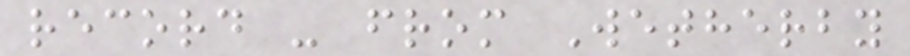record - from Wetherby
